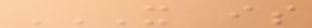IT IS
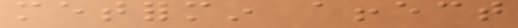metformin affect
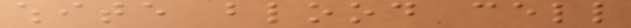white blood cell
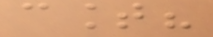count?
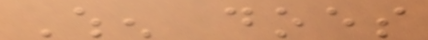When does
